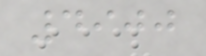4900
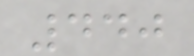440
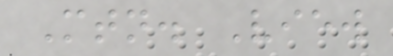Mtn. View
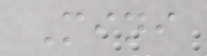Mini
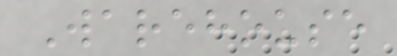Warehouse
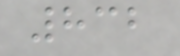832
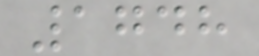1748
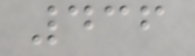436
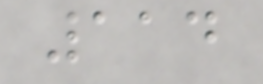114
